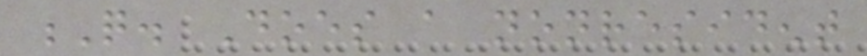Q. Does a nonresident
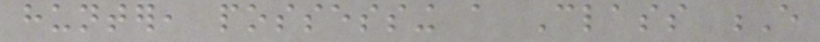hunter, possessing a Class E
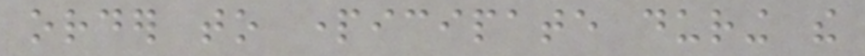order to participate during the
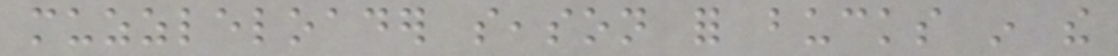muzzleloader season for bucks in the
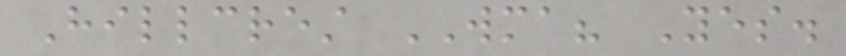Hillcrest WMA? Yes.
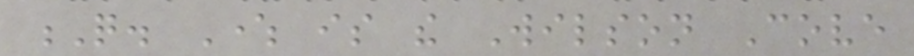Q. Where is the Wilson Cove
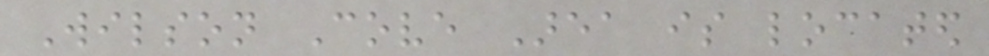Wilson Cove Area is located
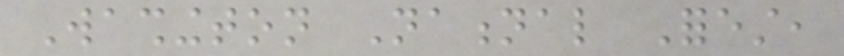Washington National Forest,
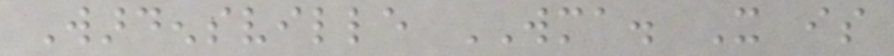Wardensville WMA. It is
